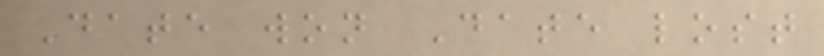Date won Date lost
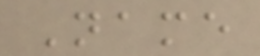Name
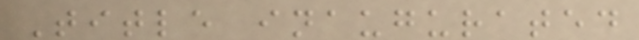Title inaugurated
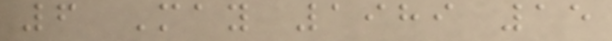6 May 1989 15
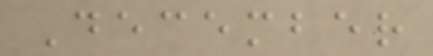December
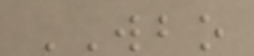WBO
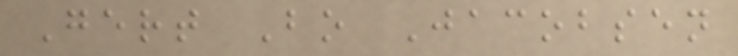Gert Bo Jacobsen
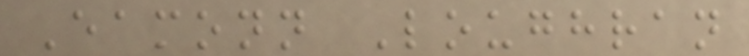Eamonn Loughran
